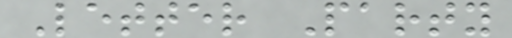Letter Party
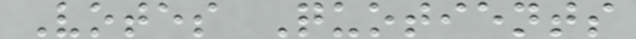Votes Quotients
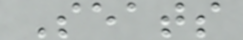Seats
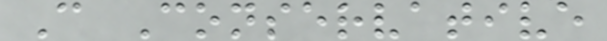C Conservative
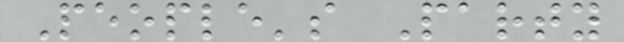People's Party
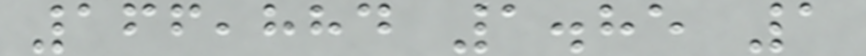166,884 1.85 1
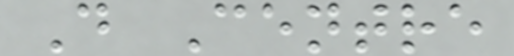D Centre
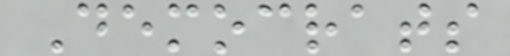Democrats
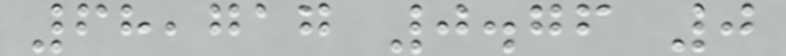68,717 0.76 0
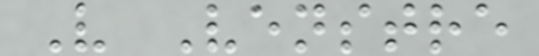V Venstre
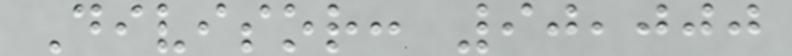Divisor: 90,000
